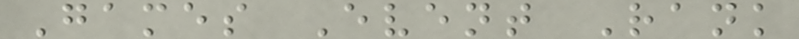Games Event Rank
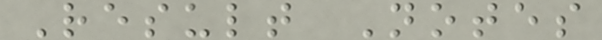Result Notes
